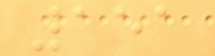151
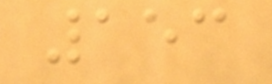153
